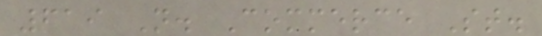619 N. Commerce St.
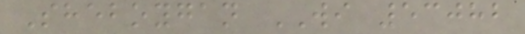Sheboygan WI 53082
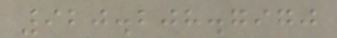920.208.7970
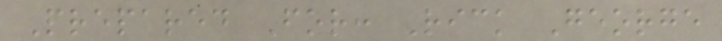Prepared For: Rick George
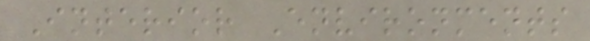Interior Environments
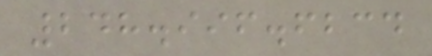248.996.6234
